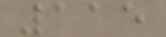115
